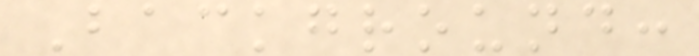Background:
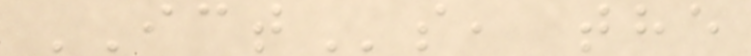ICTs, the
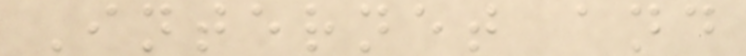Internet and
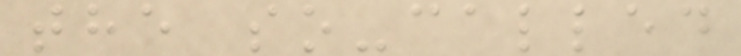the so-called
